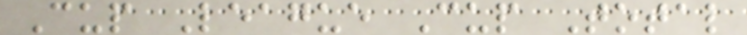Cup League Cup Total
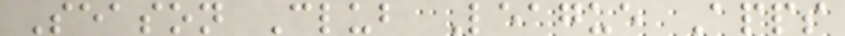Season Club League Apps
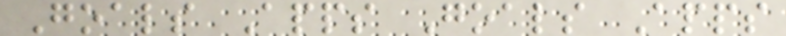Goals Apps Goals Apps
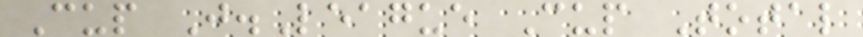Cup J.League Cup Total
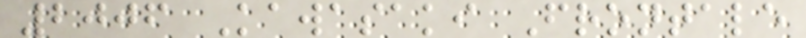2006 Kawasaki Frontale
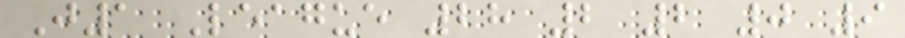J1 League 28 2 2 0 9
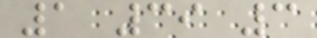1 39 3
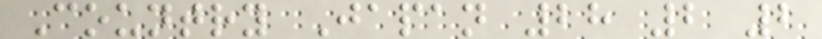Country Japan 28 2 2
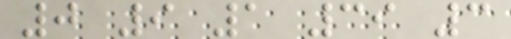0 9 1 39 3
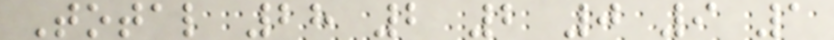Total 28 2 2 0 9 1
